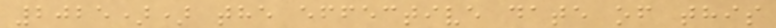2025)) the effective date of this
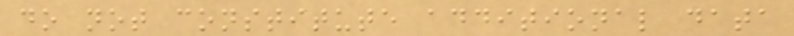do not constitute additional data
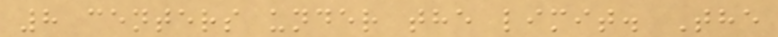8 centers under the limit. The
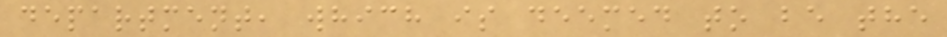department, which is deemed to be the
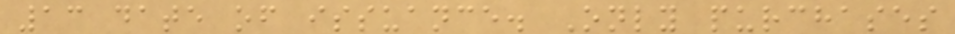13 date of issuance. Only purchases
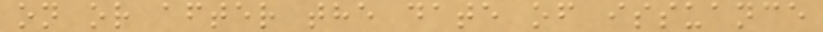on or after the date of issuance
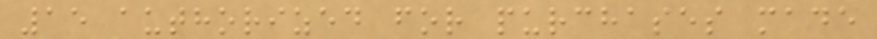15 authorized for purchases made
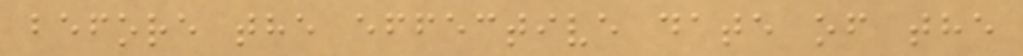before the effective date of the
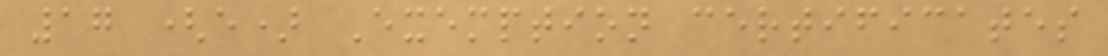17 (e) Exemption certificates
